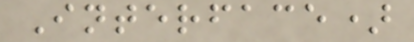Interface)
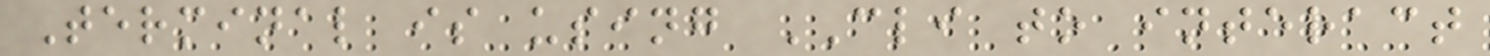Terminal is using CLI to interact
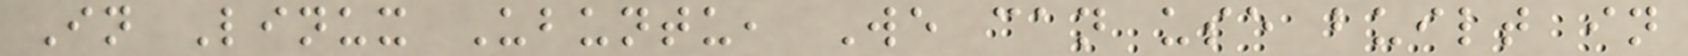In Linux Ubuntu, We can use built in
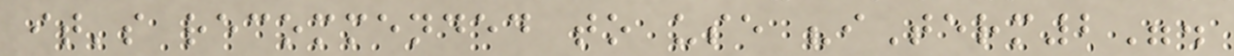it's recommended to use "iTerm2".
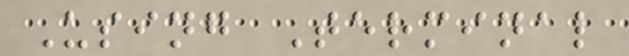Using Terminal
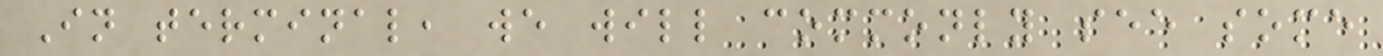In terminal, we will commonly see some
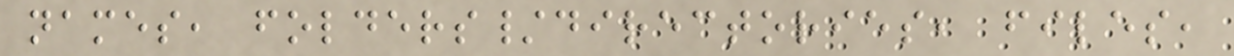names, folders/directories, files,
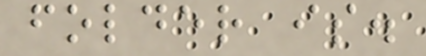folder is.
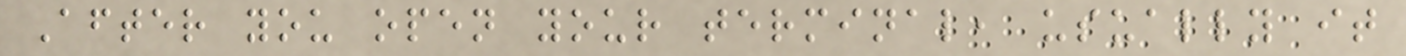After you open your terminal, usually it
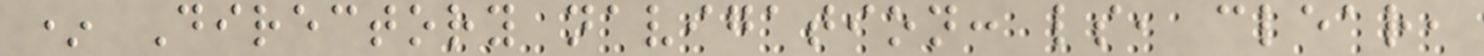* Directory navigation: ls, clear,
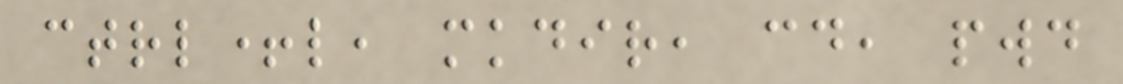ctrl+l, mkdir, cd, pwd
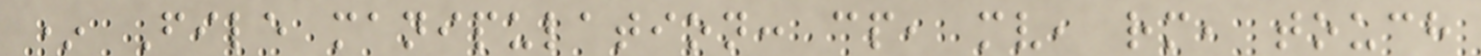* File manipulation: cp, mv, rm, touch
